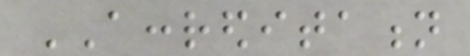ACCREDITATION
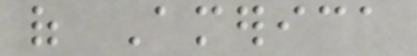of America
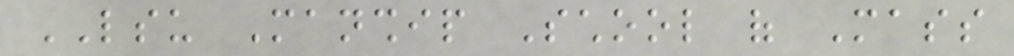LSU Manship School of Mass
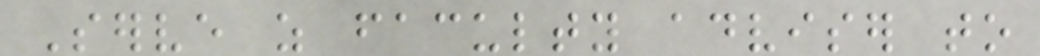Serve as faculty adviser to
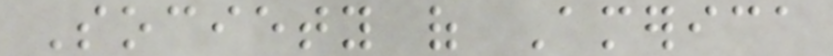Society of America
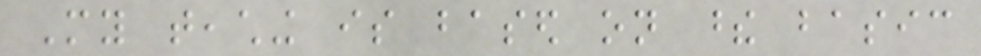My teaching is based on these basic
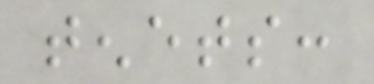tenets:
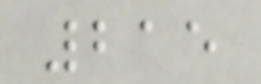215
